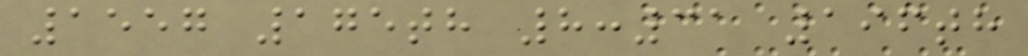1557 175th 8:31 196th
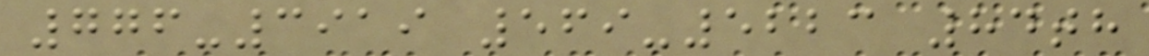776-3919 569-5223 84th
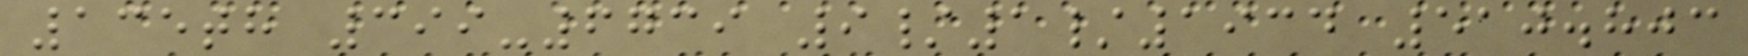135th 399-6739 9/1/1934 510.803
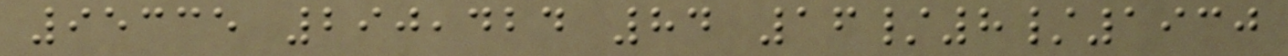95335 290,424 84 16/8/1930
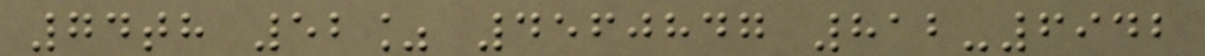74th 52% 4560847 812-6942
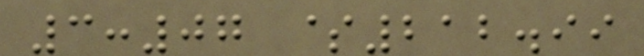3:07 $212.99
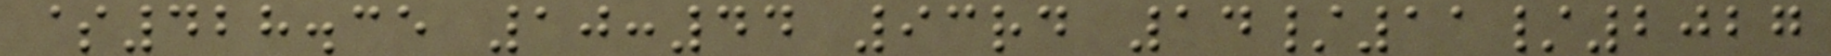$428.35 10:44 93rd 14/11/2027
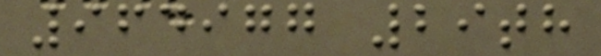964977 29th
